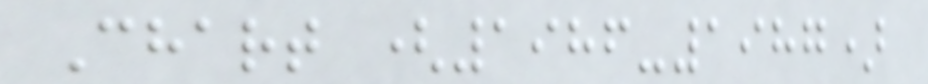Chart (1986-1987)
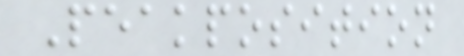Peakposition
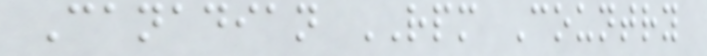Canadian RPM Country
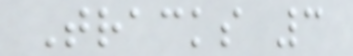Tracks 3
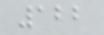122
